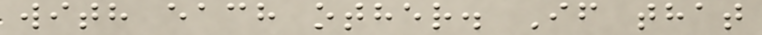with each other. If that
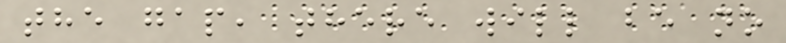the gap, there will be no
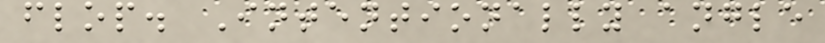flop. Intentionally angle
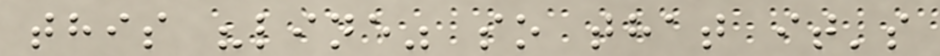this "line" so that it's
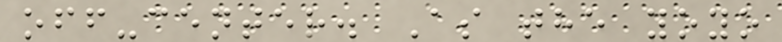off-center. As the yoyo
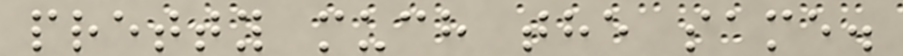pretty much the same.
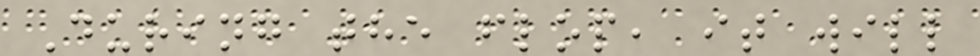During the flop, it will
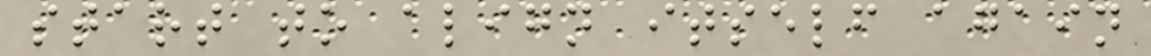start to align itself again
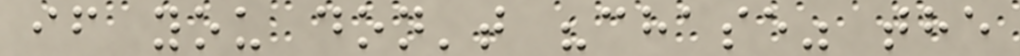if you don't "chase" the
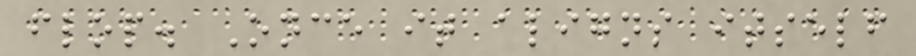flop. Once it aligns itself
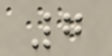7
